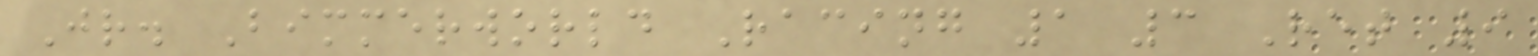Jr. Bimmerworld Racing 1 3 Ret 9
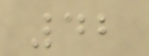42
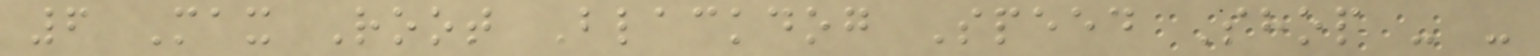6 Max Root Blackdog Speed Shop - -
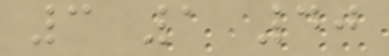3 1 40
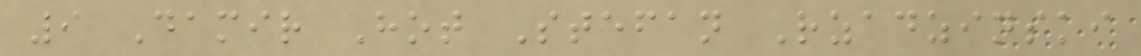9 Damir Hot Stefan Rzadzinski
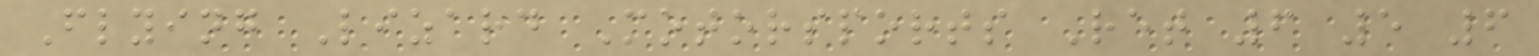Flying Lizard Motorsports Ret 6 5 6
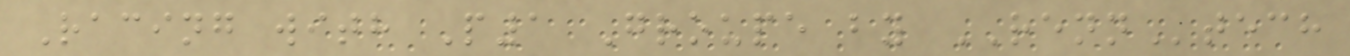Racing with P1 Groupe by RENNtech
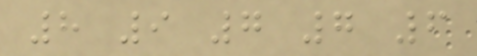8 9 7 7 6
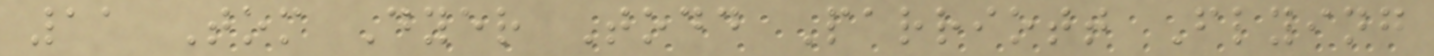11 Tom Dyer Todd Parriott Flying
